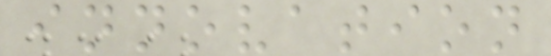innovation
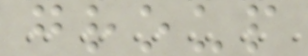group
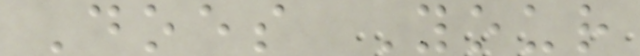Does Your
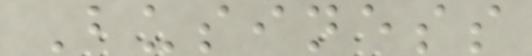Business
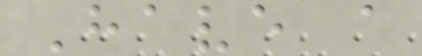Have a
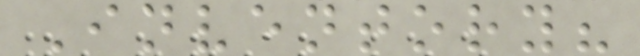Inventory?
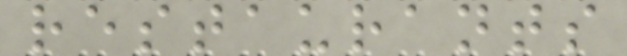restaurants
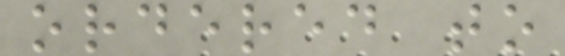ordered to
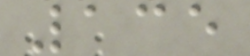135
